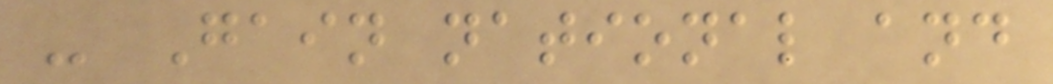- Gain national and
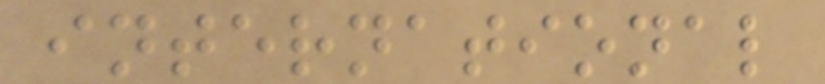international
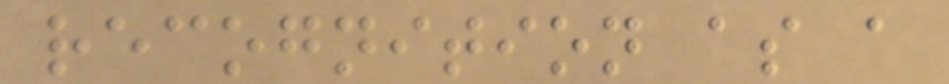recognition as a
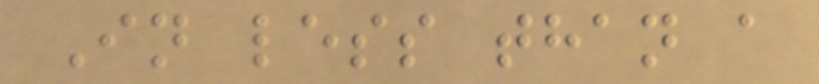In less than a
